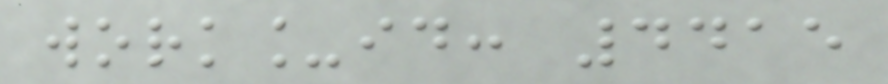work_id: 4415
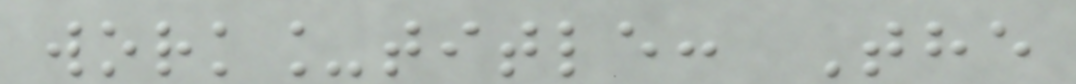work_title: The
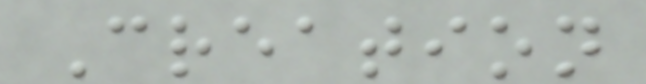Creation
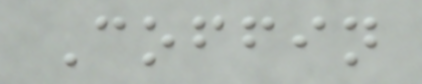Coffin
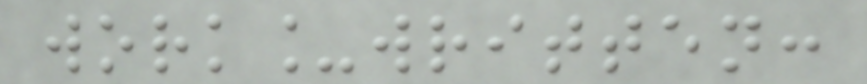work_written:
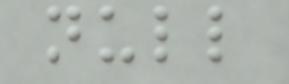null
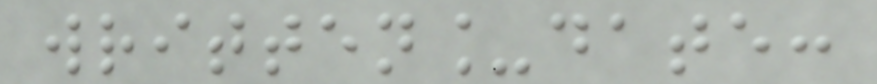written_date:
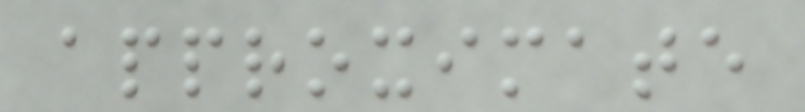approximate
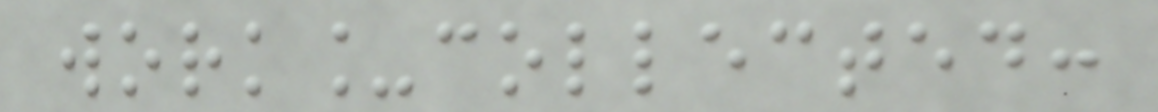work_collected:
